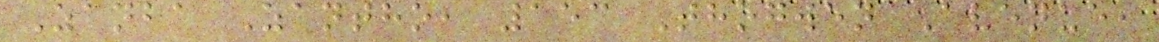Zanba Zantho, 153 Thogwen Avenue,
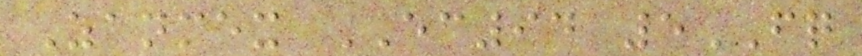Zanmex EC94 5FQ
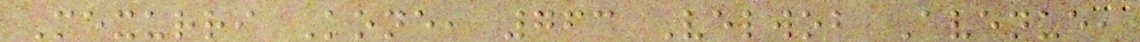Mexurri Kone, 763 Velwob Avenue,
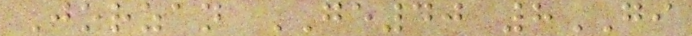Jorzan GE40 8GI
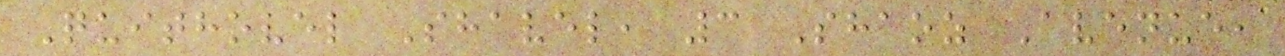Quithovel Shavel, 3 Shaoz Avenue,
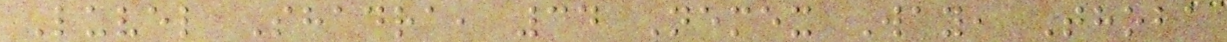Luvel Shadra, 34 Nemex Way, Thoba
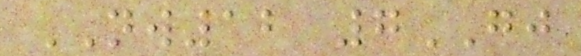NW12 7GJ
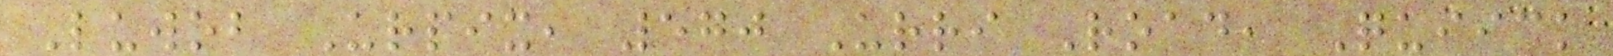Luwob Urpix, 570 Urri Road, Quiick
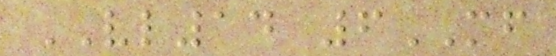VL14 6MF
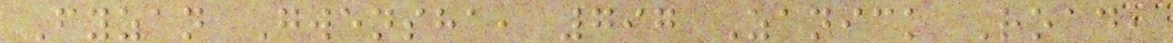Fyzan Gwensha, 797 Zanick Road,
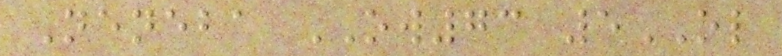Neneba OW73 5OL
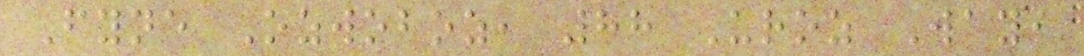Fyne Ozwoboz, 88 Uroz Way,
